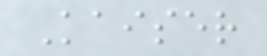Kaiser
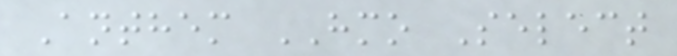Anthem HMO Select
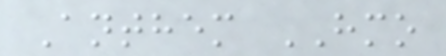Anthem HMO
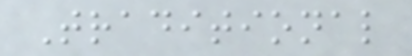Traditional
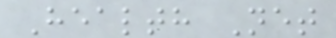Health Net
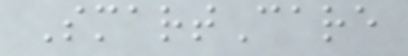SmartCare
